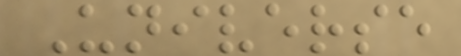Universe
